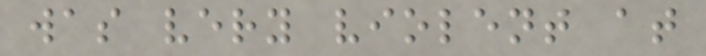was very violent at
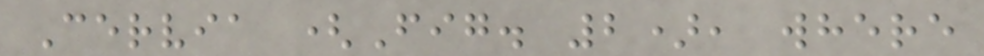Cervia (Fig. 2), where
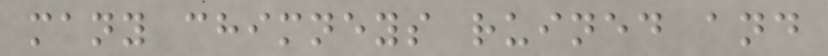many chimneys ruined and
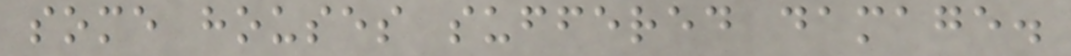some houses suffered damage.
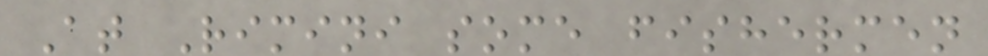At Rimini some fishermen
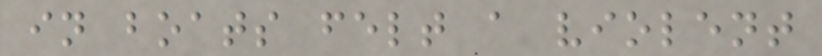in boats felt a violent
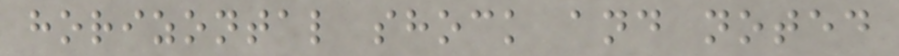horizontal shock and noted
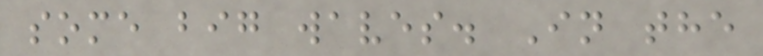some big waves. In the
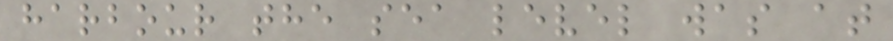harbour the sea level was at
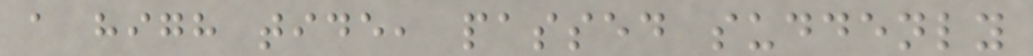a high tide, passed suddenly
